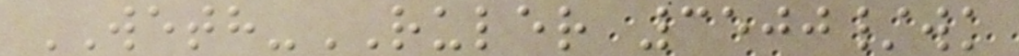WETH-RULER 3500/wk
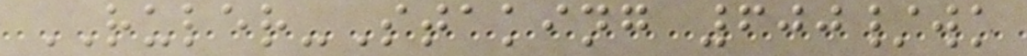RULER-Staking 600/wk
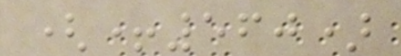(+560)
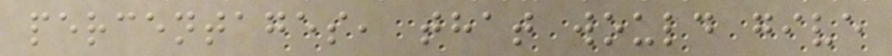percentages, that would give
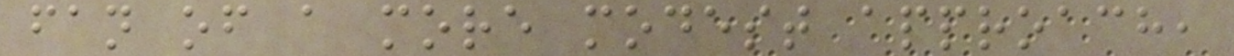fan of a more modest approach,
